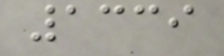1339
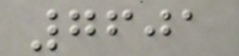7601
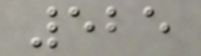525
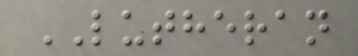LUTHERAN
